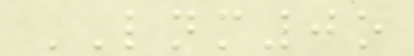LNM0o
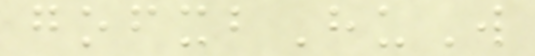gofxbHuW
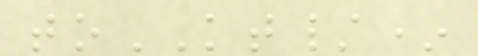toKT/*
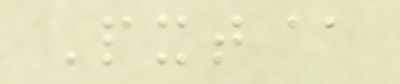Pxt@
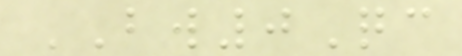BW0Qc
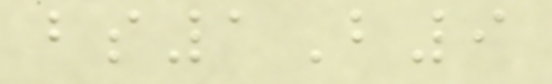bs1B9
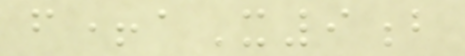f+aX9b
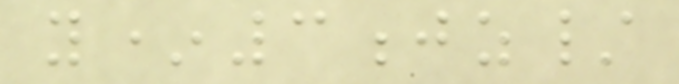y*3jz/
